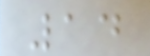14
